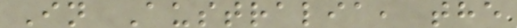In Australia, the
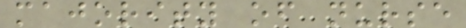majority of nurse
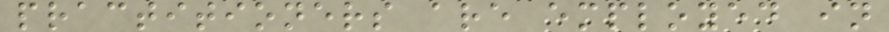practitioners are employed in
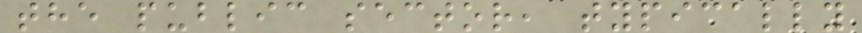the public sector, typically
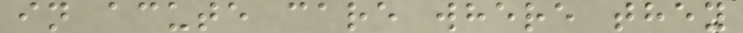in acute care where they
